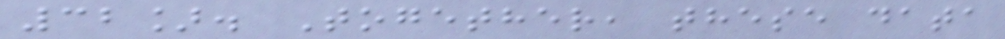32]. Together, these data
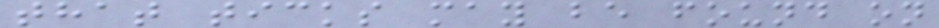that ticks may be found on
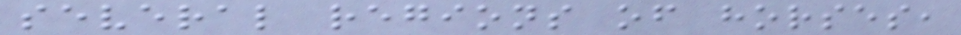several regions of horses,
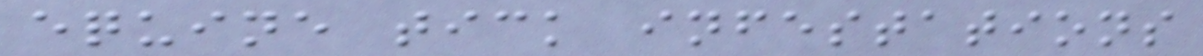equine tick infestations
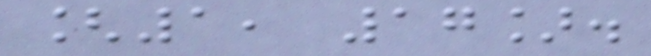[1, 17].
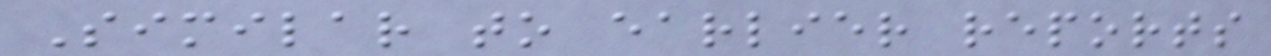Similar to earlier reports
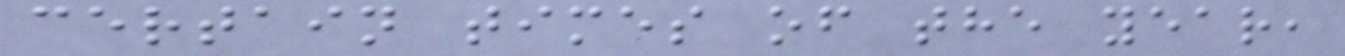certain times of the year,
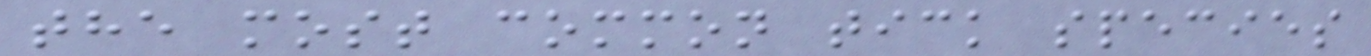the most common tick species
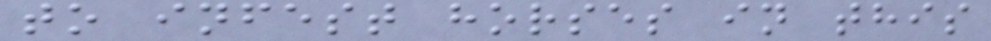to infest horses in this
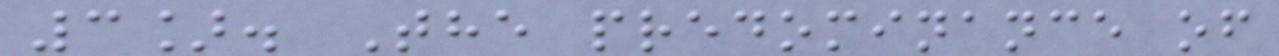3]. The predominance of
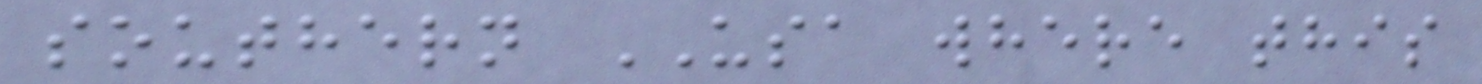southern USA where this
